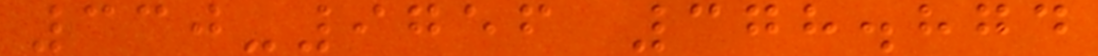330-9756 378.874
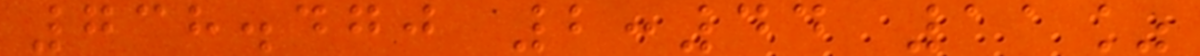738.470 2:44 11%
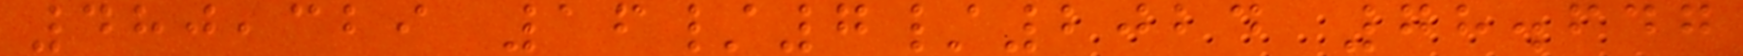480,329 16/7/2024 78.647
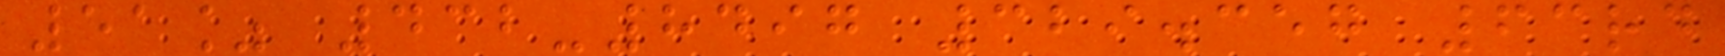51% 432-8497 329.357 63rd
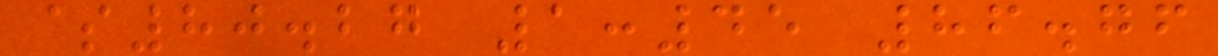$80.27 1:45 86.76
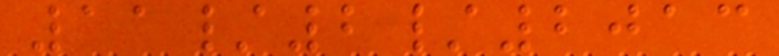11/2/2013
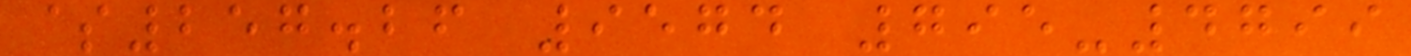$257.26 9574 795-4799
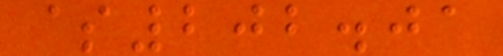$202.01
